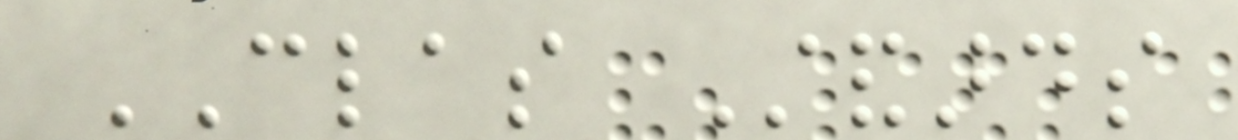CLAS Standards
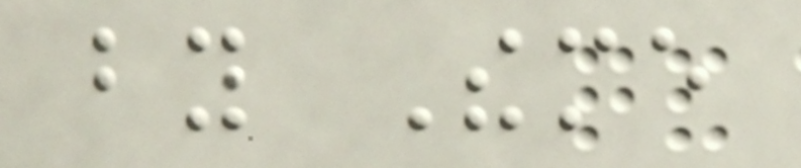by Theme
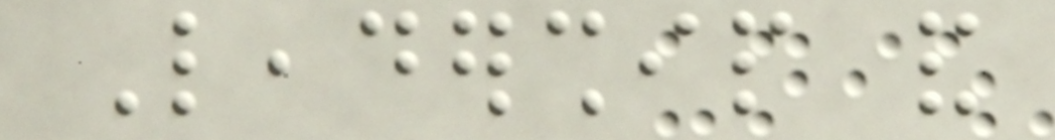Leadership and
